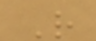R
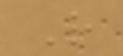R
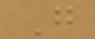G
